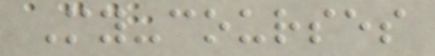My-courses
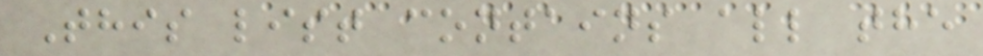This list contains all the
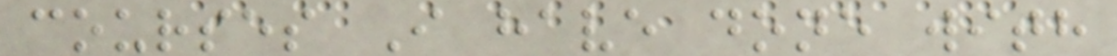courses I have done with
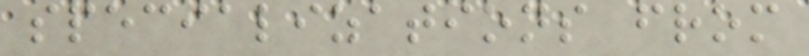specializations from
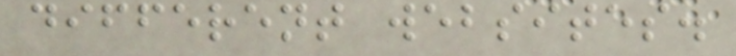different websites.
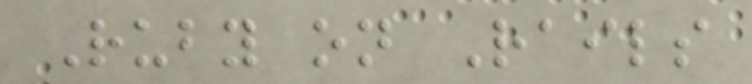Ruby on Rails
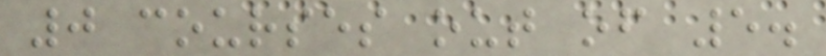0 courses out of 5.
